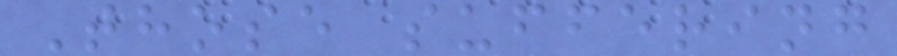Those suffering
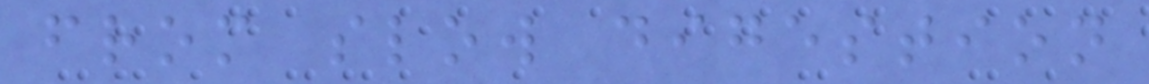from slow digestion
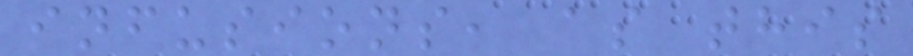infusions, as this
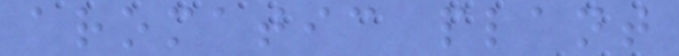aromatic plant
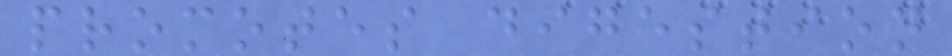promotes digestion
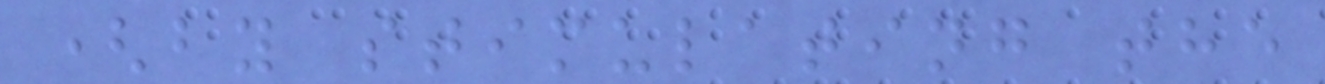(by stimulating the
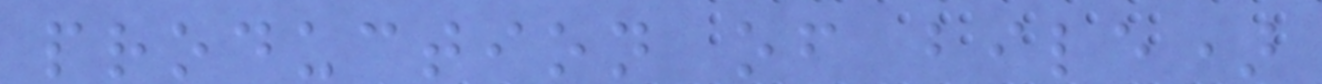production of bile)
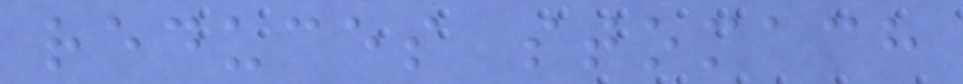reduces stomach
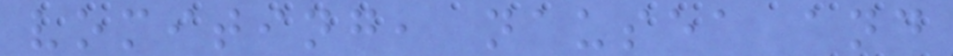vomiting, nausea and
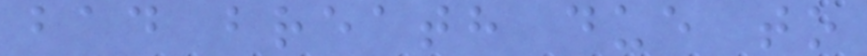bad breath due to
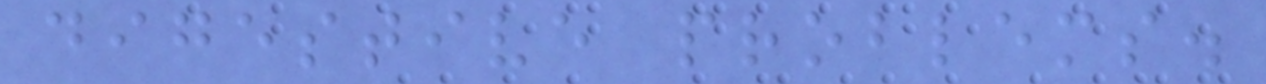digestive problems.
